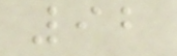92
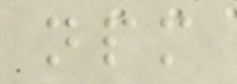npm
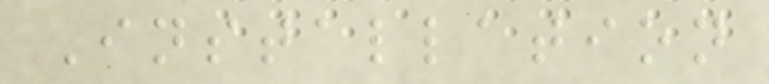Installation
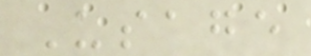Usage
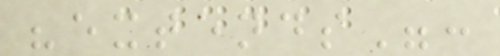"extends":
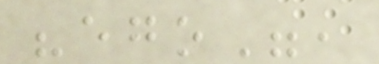"ego",
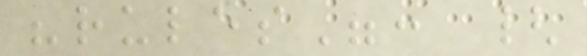"rules": {
